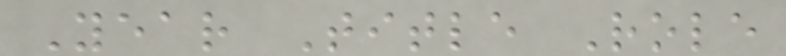Year Title Role
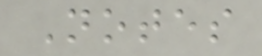Notes
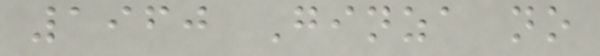1960 Ginza no
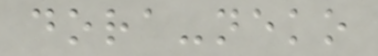dora-neko
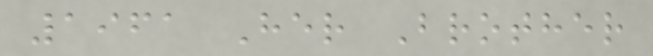1961 Her Brother
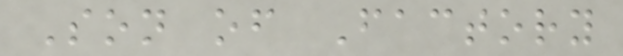Son of Factory
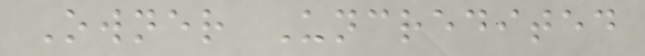Owner Uncredited
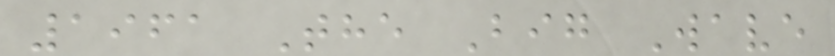1961 The Big Wave
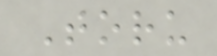Toru
